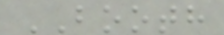BOOTH
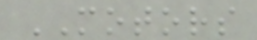MOTORS
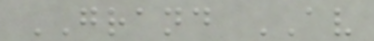GRAND AV
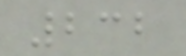232
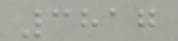3817
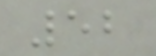52
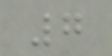7
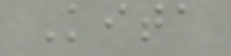Kita
